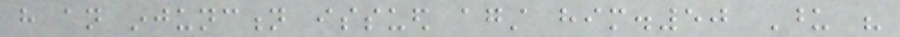have an injunction issued against him.50 Upon his
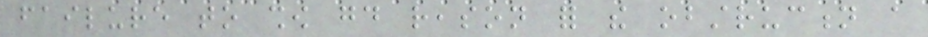failure to show good reason for the obstruction a
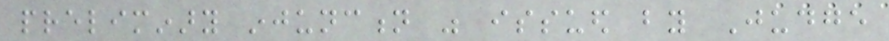preliminary injunction was issued by Judge
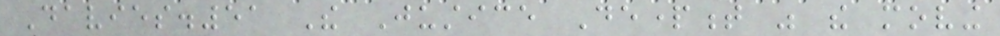Davies.51 The Justice Department was the moving
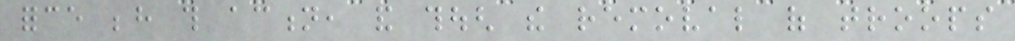force behind this action, and though the removal of troops
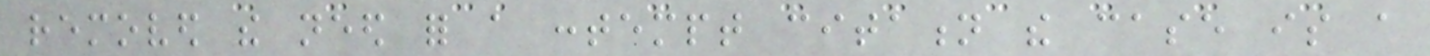removed the need for a contempt citation the case is a
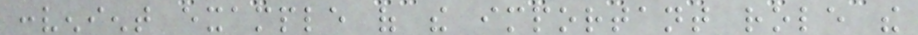convenient example of the important role the
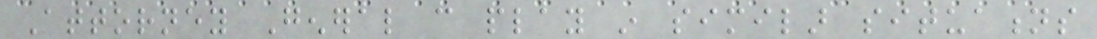Attorney General can play in similar situations
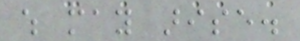which may arise.
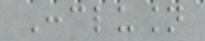Conclusion
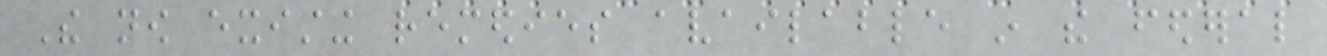The now existing remedies available in the federal
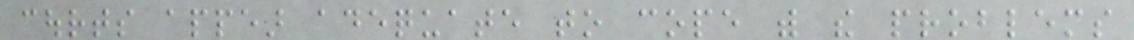courts appear adequate to cope with the problems
